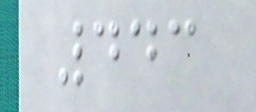443
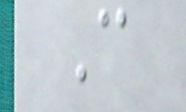C
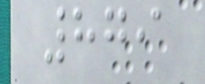879
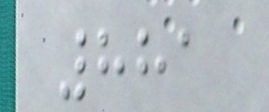881
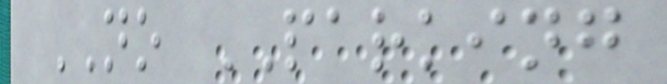NO PARKING
